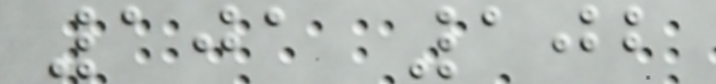101 102
